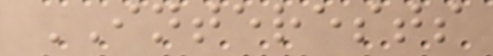INTERESTS
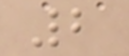2
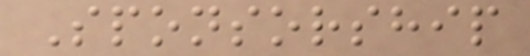Sponsorship
